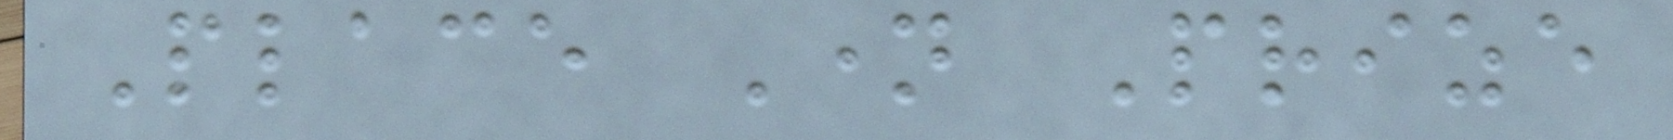Place Name Prize
